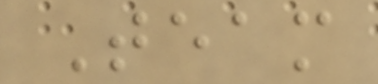Team
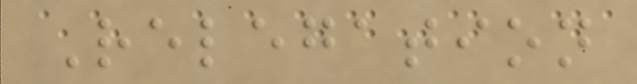Relegation
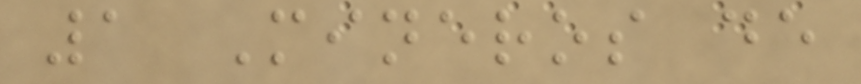1 Mineros de
